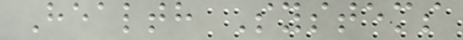Health Systems
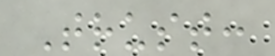Trust:
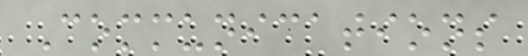Communications
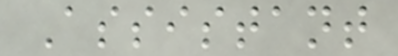Assistant
